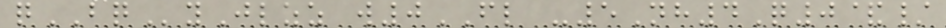qBQyJlzz w0FL -5Nh4Q0&/
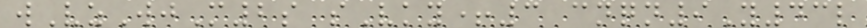wVzWjM2s sVky+3 cnqn9Y43l
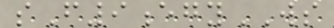sF9egyWS
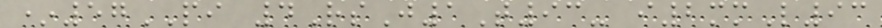*57PI 4RsJ1T93- i2mmL93
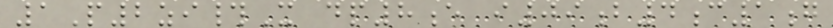1P2zi#X dp8e i09b4c1g
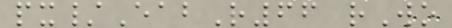px/EabR66 rWo
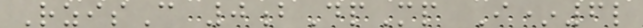RzisC 0bDpMp I*6l
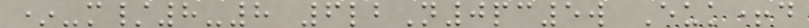*-m/8-8 6lbN0pc5w Euk+d
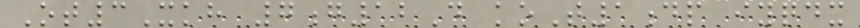Ot3Xkh 7g12D koT1dp iyqdx
